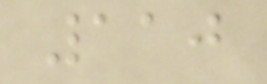110
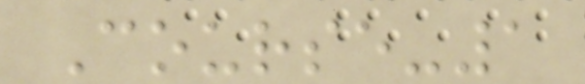Course-1
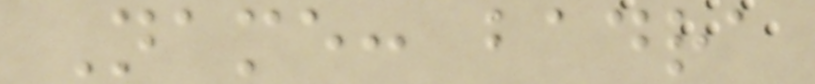Name: badra
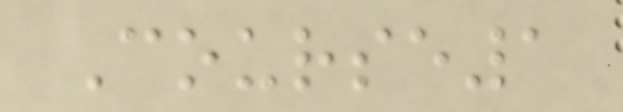Course1
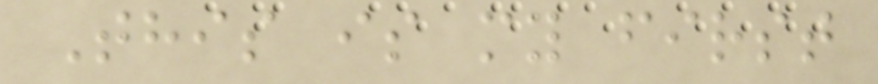This is my first
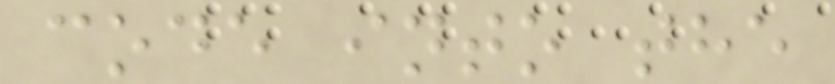code into the
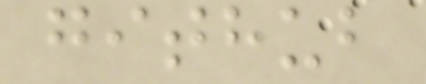github
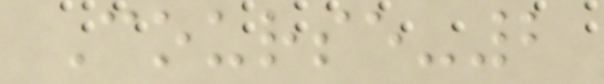Course-2
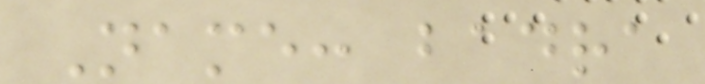Name: badra
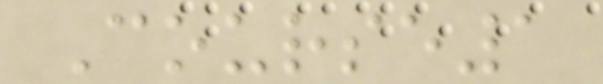Course1
